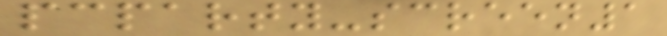pcparty-screen1
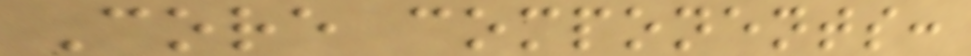Core components:
